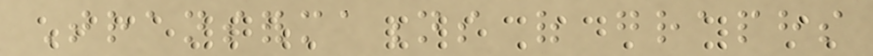Transformations of graphs
